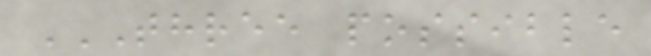THREE POSSIBLE
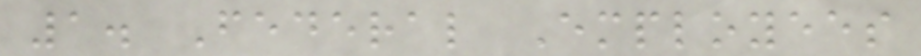1. Federal Employees
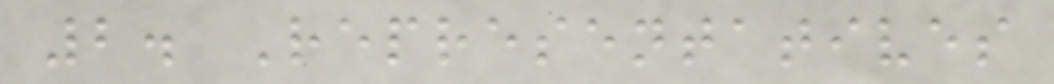2. Representatives
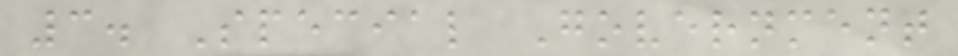3. Special Government
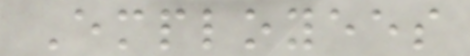Employees
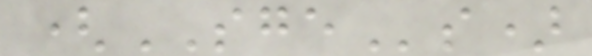(SGEs)
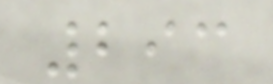293
